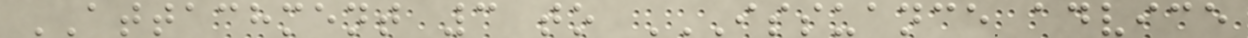ATTACHMENT 3 to ISSUANCE ADVICE
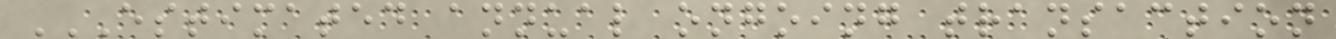ESTIMATED ANNUAL ONGOING TRANSACTION
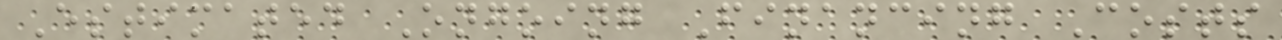Estimated Ongoing Financing Costs
